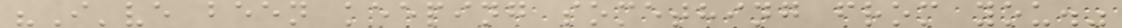"I've been keeping something from you."
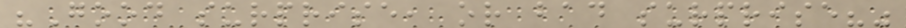"Good surprise, or bad surprise?"
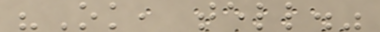"Ok, tell."
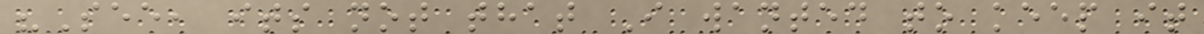"See, its not that I wanted to keep it
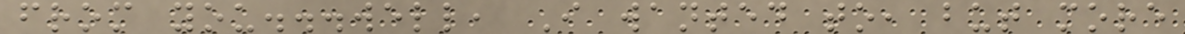from you...well, I wanted to, but more
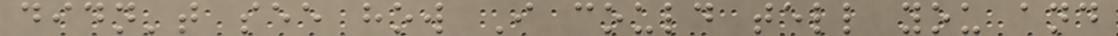didn't see how I could tell you and
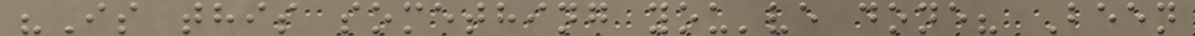"Is this something you've done? Been
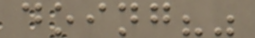doing?"
